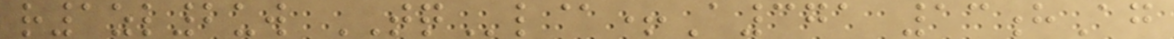r1zl2uw TQl@+A371 13hAg
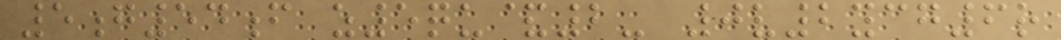5g54f z5qu&2- 0v2ycg6r
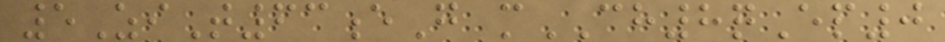5ZiT63eG mCH8qEp0
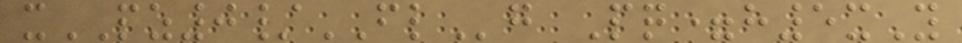xPZ0/FLg Pq=h5xY
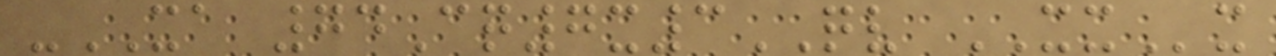-XA 74Cq7x3QV XXx
